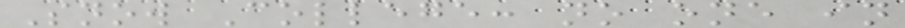Snow College: no one in
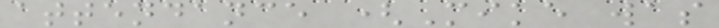attendance (Mike was
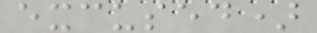excused)
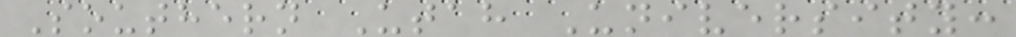Southern Utah University:
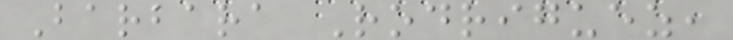Barbara Rodriguez,
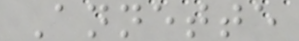Annette
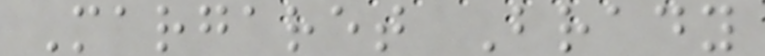Margaret Brady
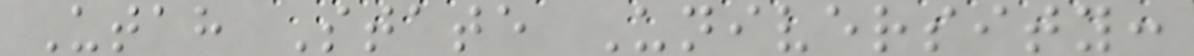Utah State University:
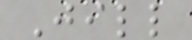Jill
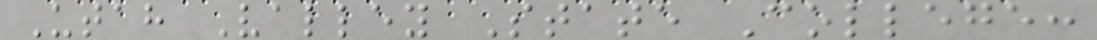Utah Valley State College:
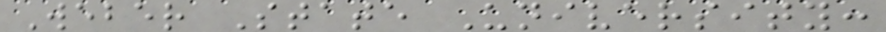Weber State University:
